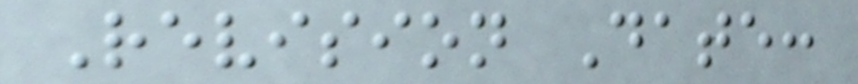Revision Date:
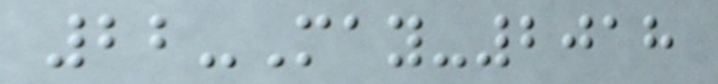22-May-2018
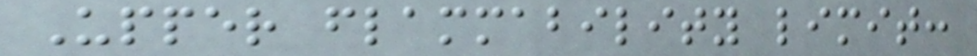Upper flammability limit:
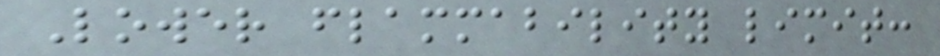Lower flammability limit:
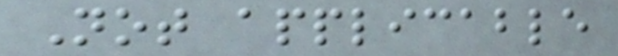Not applicable
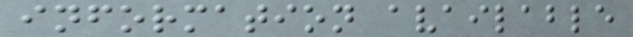information available
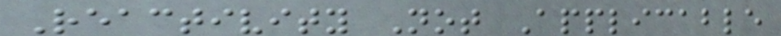Reactivity Not Applicable
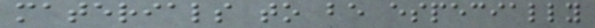materials to be especially
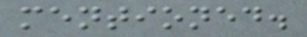mentioned.
